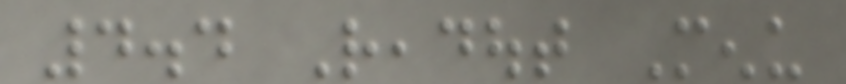4.4 Readout Menu
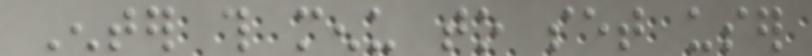Enter this menu to set user
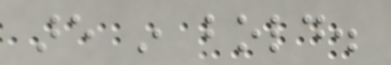are in bold.
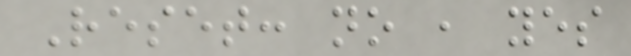Reset: no , yes
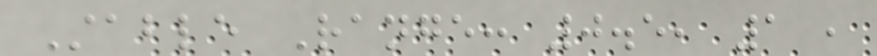Stable Range: 0.5, 1 ,
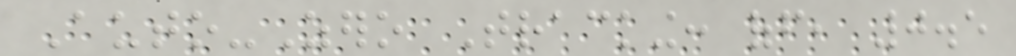Auto-Zero Tracking: off, 0.5
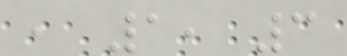, 1, 3
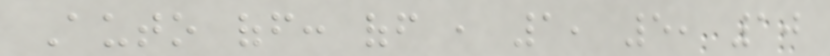Auto off: off , 1, 5, 10
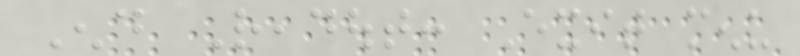End Readout: Exit menu
